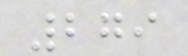279
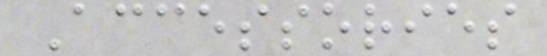Accessories
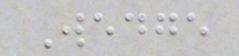Wedge
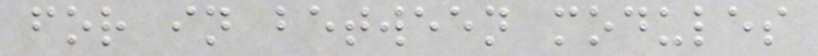for in between modules
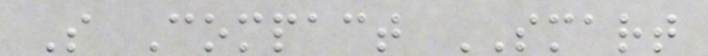S Compact SMART
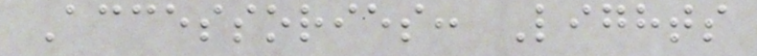Accessories: Lights
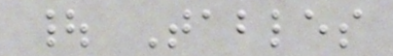| Tables
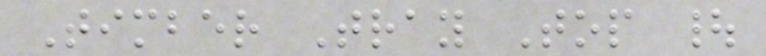Timber Tray Top |
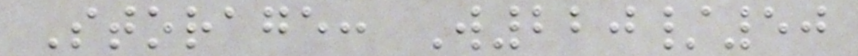Storage: W220/50
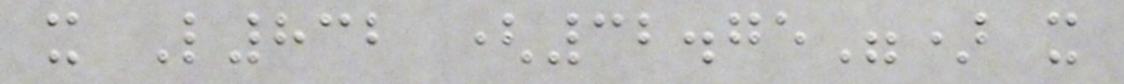x L832 (32.75") x
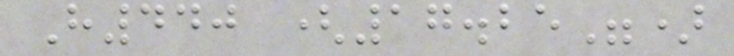H440 (17.25")
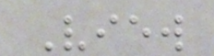View
